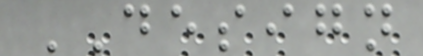DESIGN
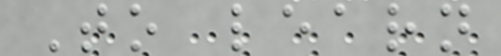To learn
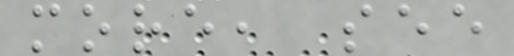more, see
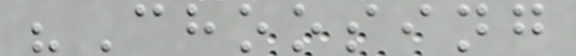"Choosing
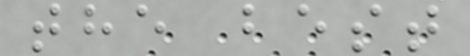the best
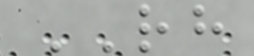RH
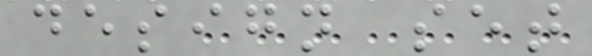design set
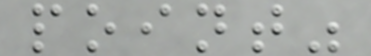point"
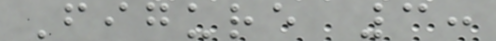Figure 3:
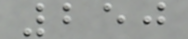250
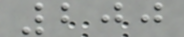200
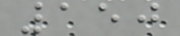150
